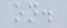on.
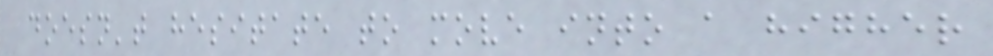doesn't hesitate to move into a higher
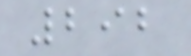292
